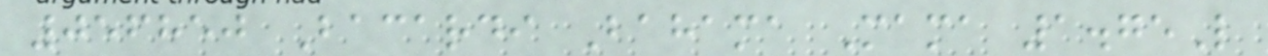056850 Bacardi Bahama Mama 1.75L
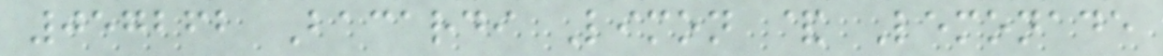057262 Bacardi Limon & Lemonade
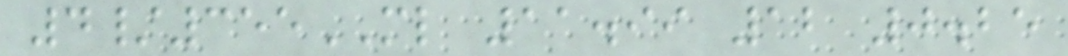4/355ML 11.99 12 0.25
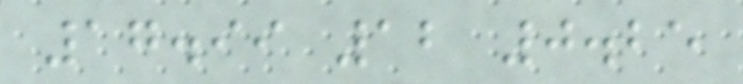17.99 12 0.25
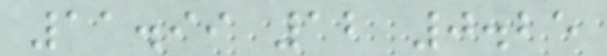11.99 12 0.25
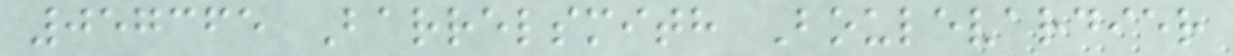057365 Barrelsmith Boulevardier
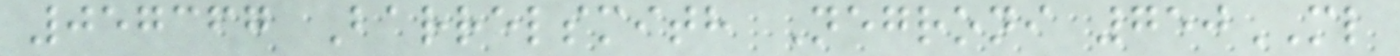057367 Barrelsmith Negroni 750ML
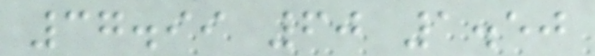37.99 60 1.50
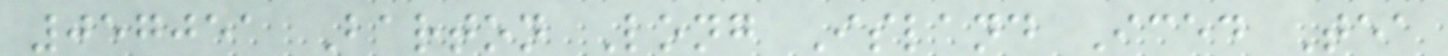057051 Barton Long Island Iced Tea
